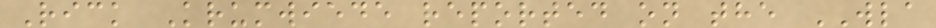Rick Krumwiede reported on the WLA
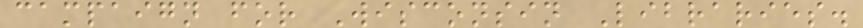campaign for Wisconsin Libraries.
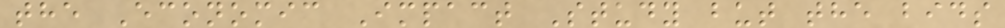the Economic Impact Study but the bids
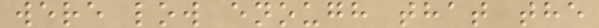were low enough that the
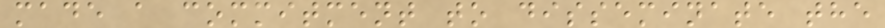made a commitment to disseminate the
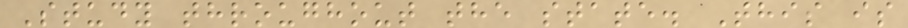Study throughout the state. This is
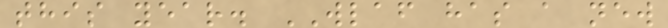this year. WLAF has a new
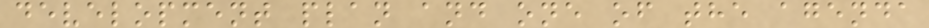development plan and one of the agenda
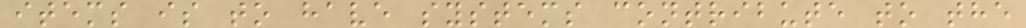items is to have systems contribute to the
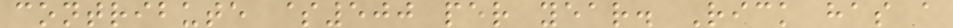contribute $500 per year. Rick has a
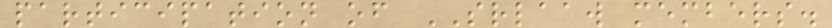participation of SRLAAW members.
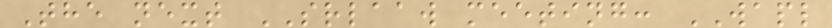The next SRLAAW meeting: WAPL
